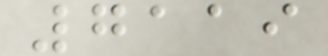7119
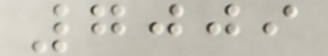7009
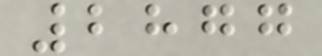2877
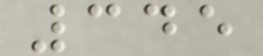345
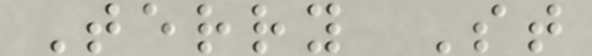Terry St
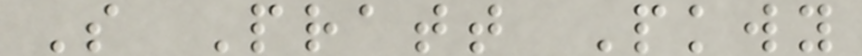S Pratt Pkwy
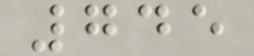745
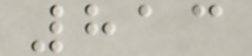813
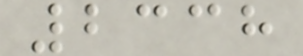2338
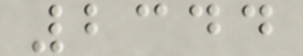2344
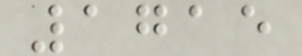1715
